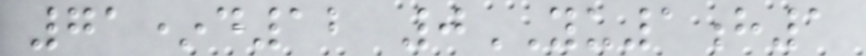71*d12 0YU1h1
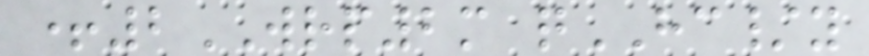+2WRP2m qHC/y
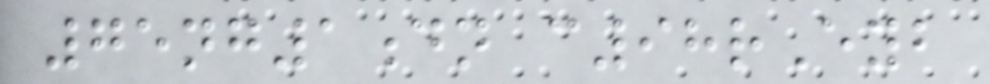75ng1dn c98rEyb
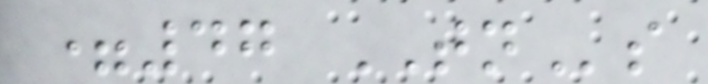=47 TNs
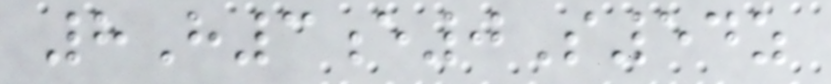8H3e0S54z
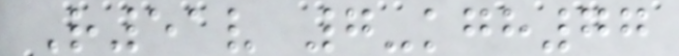R51v 7-kgh77
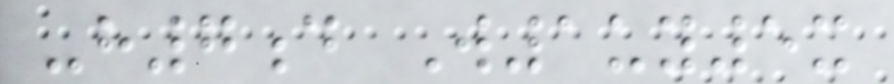-h7d W1uy5x
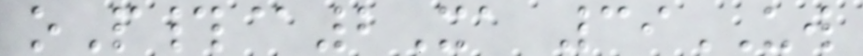oP#@2Xa 39UW
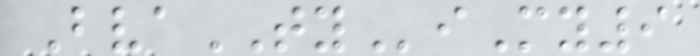BvaTYiMy9
